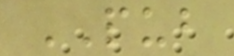PUB
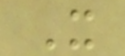X
